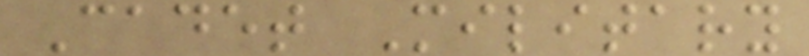Cadet Military
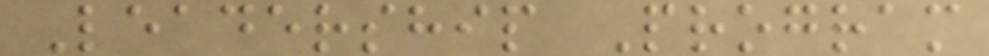Leadership Program
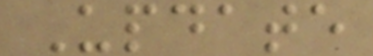Update
